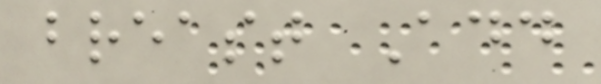breast Add
